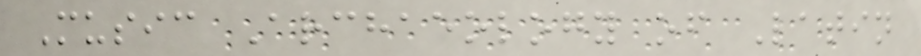Music Archaeology of Latin
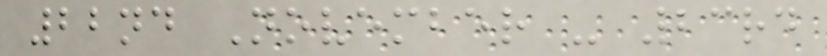22nd November - 23rd
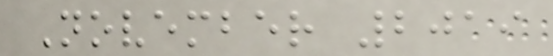November 2019
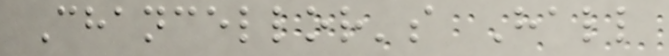Chancellor's Hall
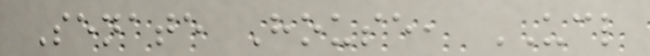Senate House, UCL
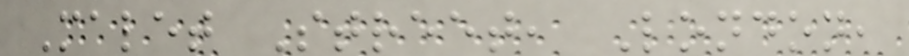Malet Street, London,
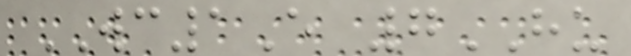WC1E 7HU
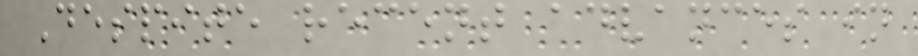Despite recent advances in
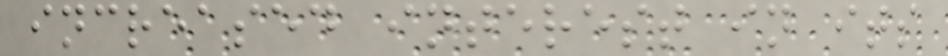increased interest in its
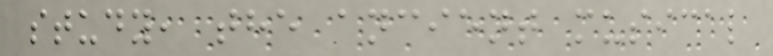study, the ancient musical
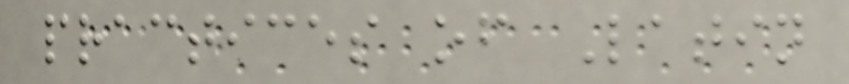practices of Latin
